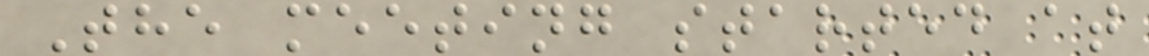The meeting started at
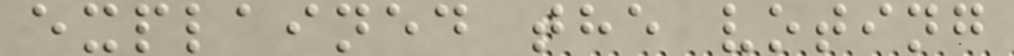explained the voting
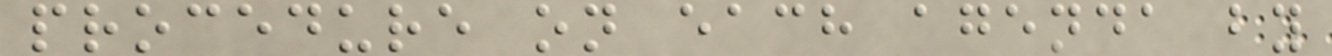procedure on each agenda by
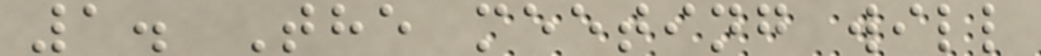1. The meeting will
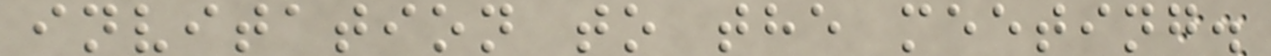invitation to the meeting.
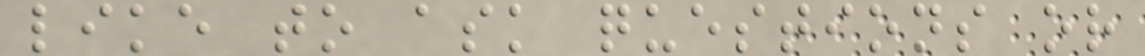like to ask questions or
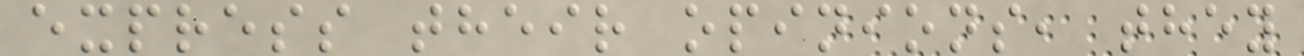express their opinions, they
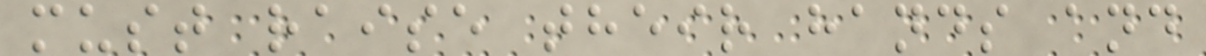must raise their hands and
